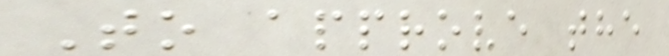To approve the
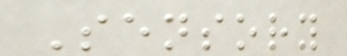Sensory
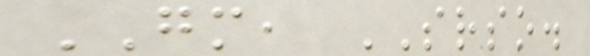GM, SRSO.
